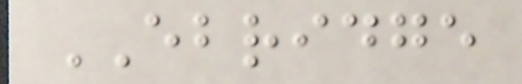EBRIDGE
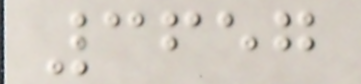3657
